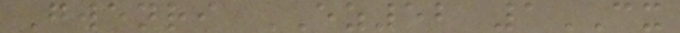Gwenri EZ52 1CX
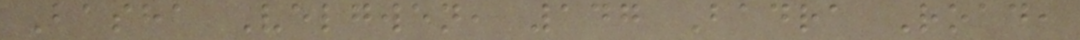Basha Velgwen, 147 Badra Road,
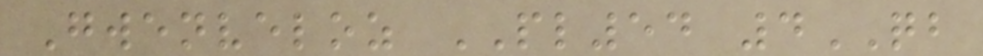Gwenveloz PL54 4QB
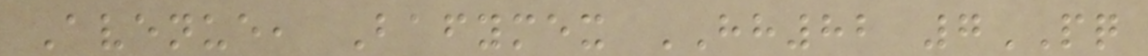Avenue, Bafymex HH82 7PQ
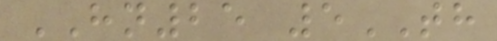HN25 5TH
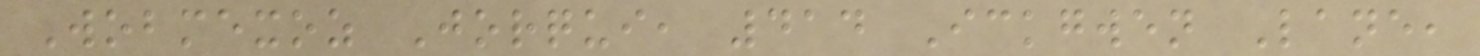Wobmexoz Jorqui, 414 Ickgwen Lane,
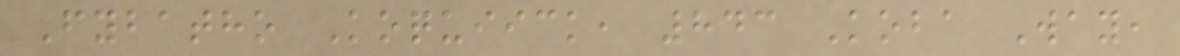Fybatho Koquiick, 843 Koba Way,
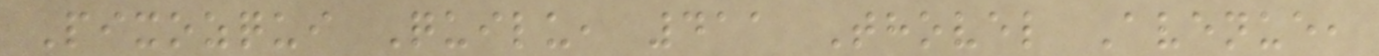Pixozqui Quilu, 411 Thovel Avenue,
